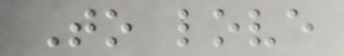To love
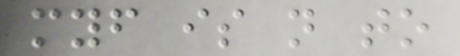myself is not to
